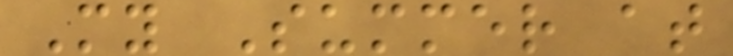My Summer at
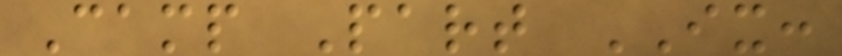Camp Part IX:
